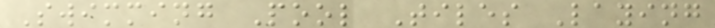Swimming Pool Tiles Laying
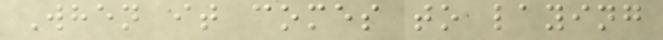When it comes to laying
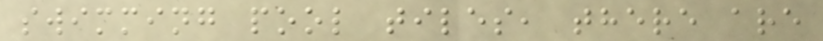swimming pool tiles, there are
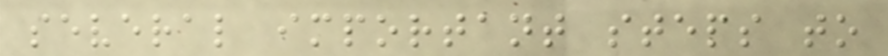several important steps to
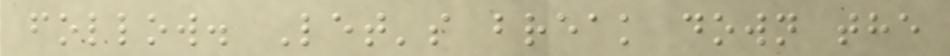follow. Let's break down the
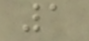1
